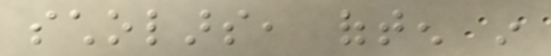scholars, often in
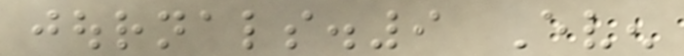journals.9 Even
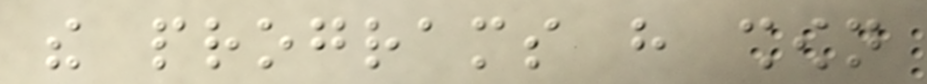the programs have shown
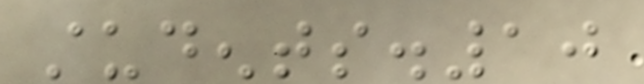students.10
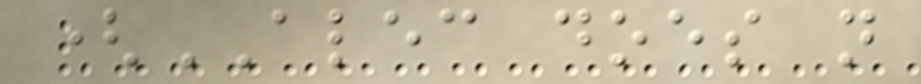(ALEC does not
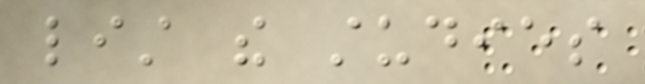list the studies
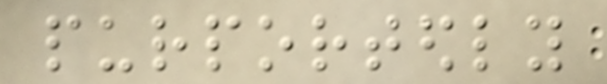purportedly
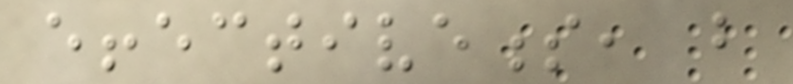effectiveness, but
